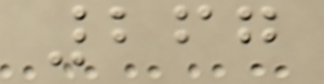267
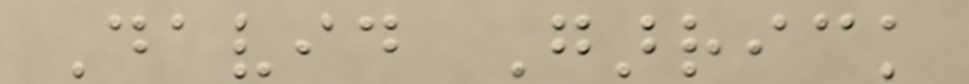David Garrick
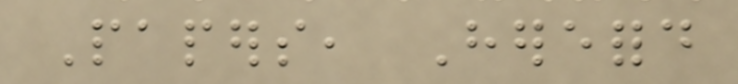Papers, Hereford
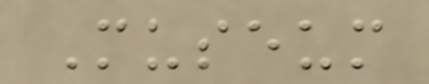Museum
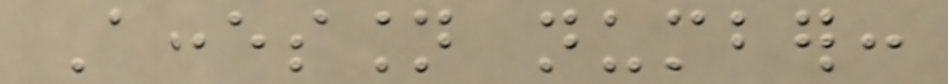Accession number:
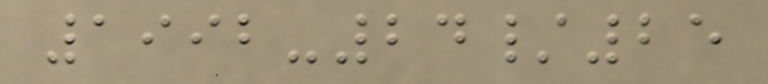1992-24/25
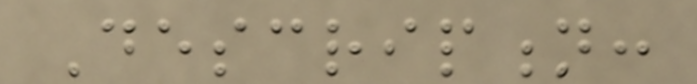Description:
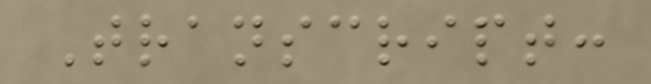Transcript:
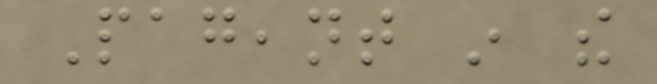Pageant in the
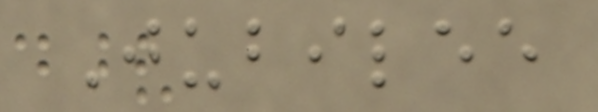Jubilee
